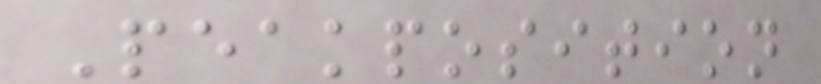Peakposition
